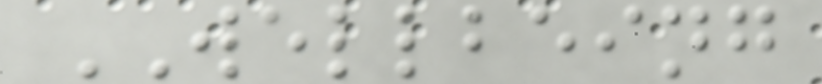WELLBEING
